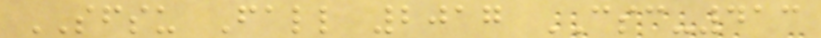SFSU Fall 2017 CSC-413
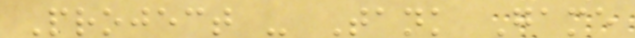Project - Tank Game
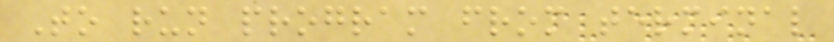To run program from terminal
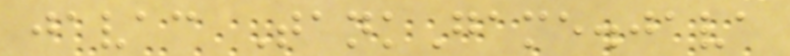javac TankGame.java
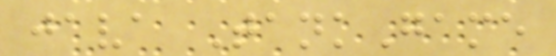java TankGame
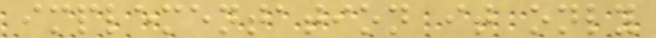implementation it only
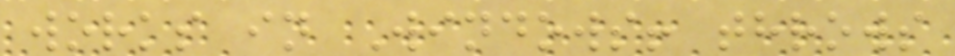works in Windows! throws
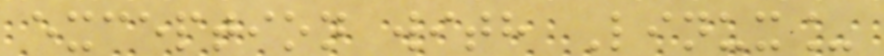exception with Linux_
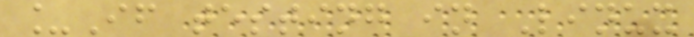_If testing in Linux
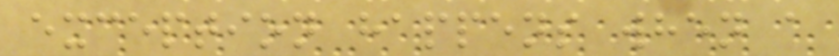exception happens when a
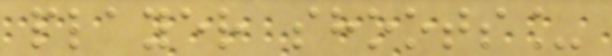player shoots_
